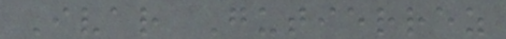Ivar Gutierrez
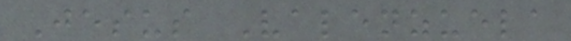Jesus Valenzuela
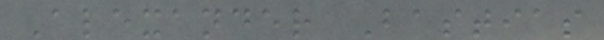Alexander Bastias
